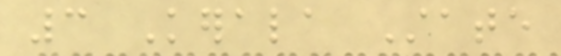3 Kerala State
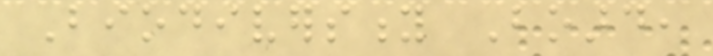Biodiversity Board,
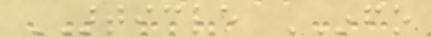ARTICLE INFO
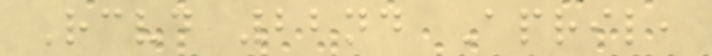Received 22nd April,
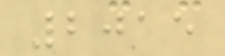2015
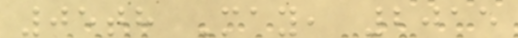05th May, 2015
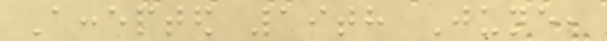Accepted 19th June,
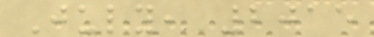July, 2015
